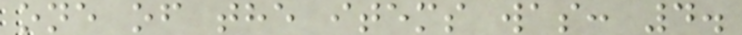one of the items was: 4.
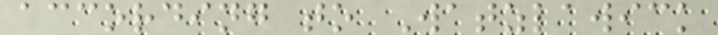according to Watzlawick
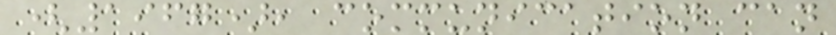(1967), communication can
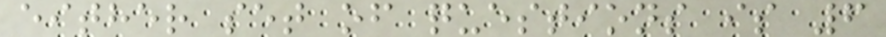either set of questions is 6
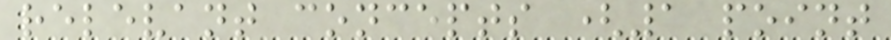relevant concepts (1 point
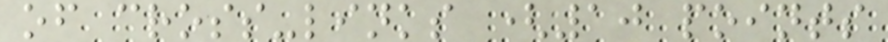of cross-links (10 points
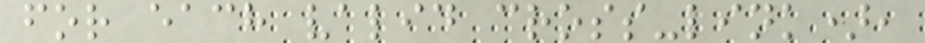for each valid cross-link),
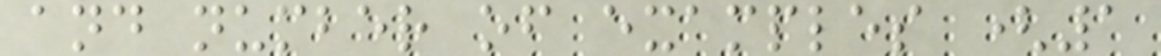and number of examples (1
